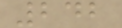242
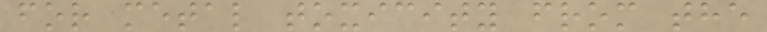for metal toxicity from the
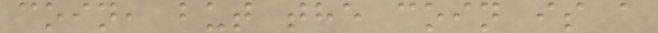coin, but the coin is a
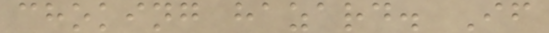choking hazard. If
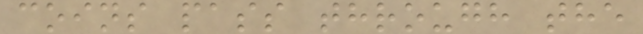coins pass through the
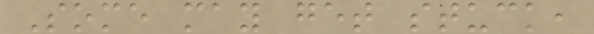Some may get stuck,
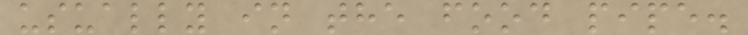usually in the food pipe.
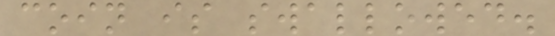coin is swallowed.
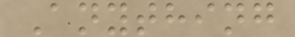Anything
